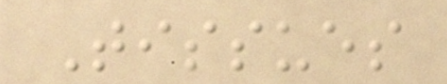Tissues
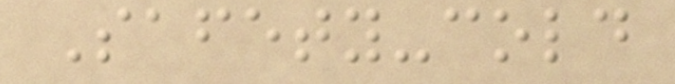Safety-cold
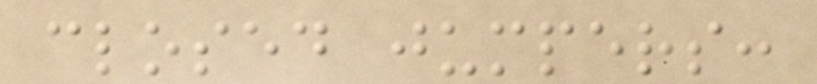closed jumpers:
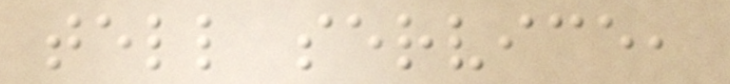tell service,
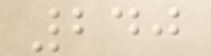240
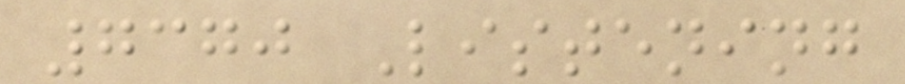7370 Listening
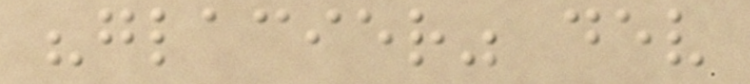"glacier" dev
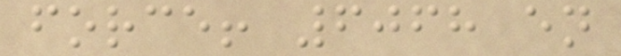force! 6068 en
